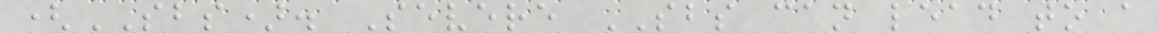(SBS). Severe SBS can lead to a
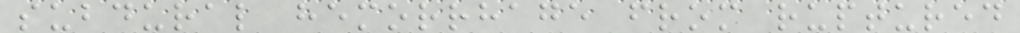subdural hemorrhage from ruptured
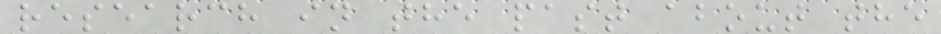research in the past about the
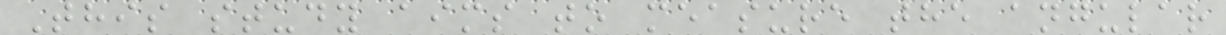This study aims to measure the angular
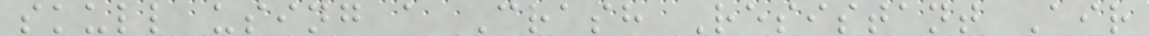skull using a Crash Resistant Air
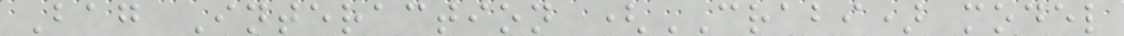Bag Interaction (CRABI) model
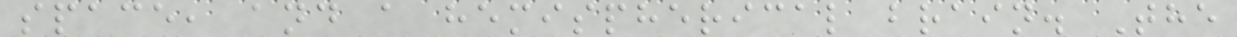space, and a hemispherical brain. The
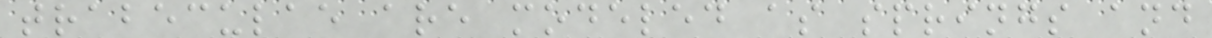trabeculae are modeled as springs and
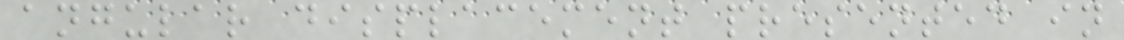angular displacement presented in
